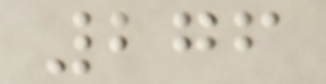276
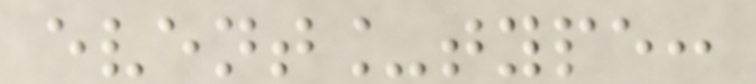event_type:
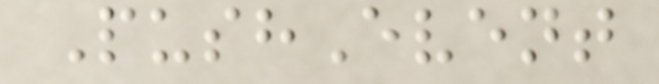PushEvent
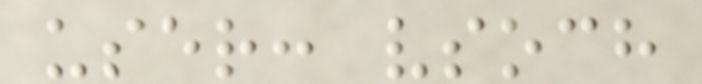user: vsoch
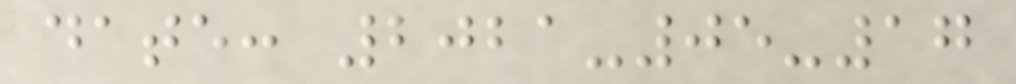date: 2021-05-17
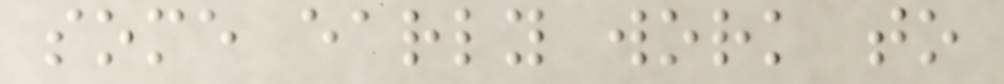some early work to
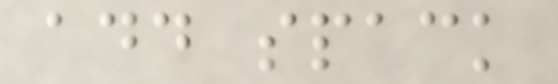add spack
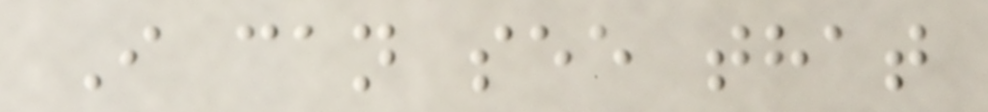I can see that
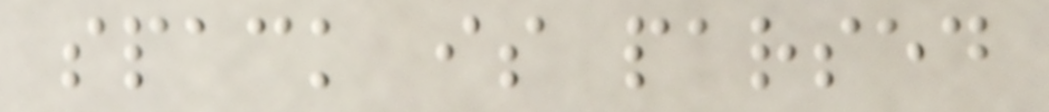spack is parsed
